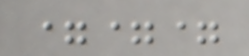===
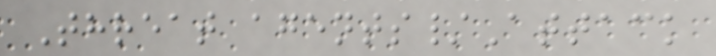Threat agents/Attack
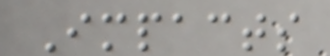Impacts
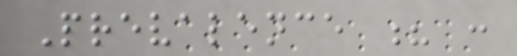Prevalence ? :
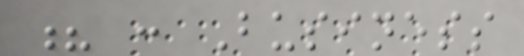? : Business
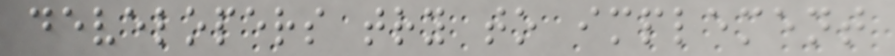developers try to implement
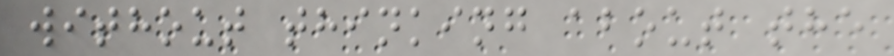without thinking about the
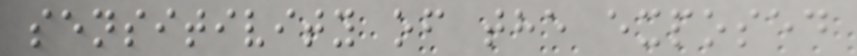sensitivity of the exposed
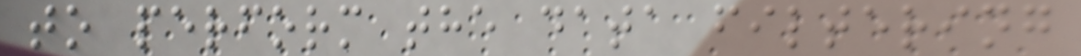to perform the data filtering
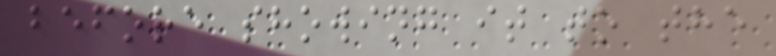before showing it to the
